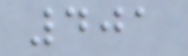401
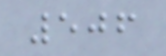506
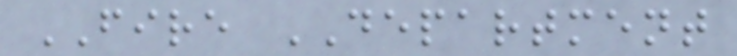FIRE DEPARTMENT
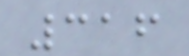316
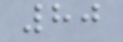80
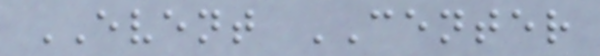EVENT CENTER
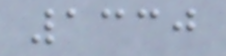1330
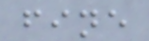fine
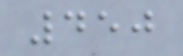450
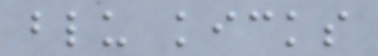blu kicks
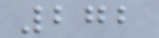272
